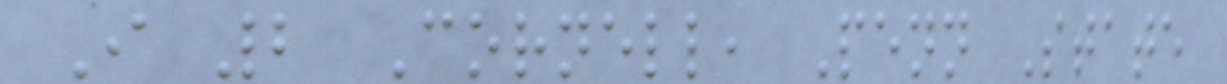I 2 Cornell, Penn State
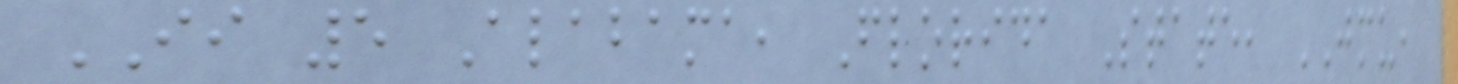II 5 Alabama, Florida State, JMU,
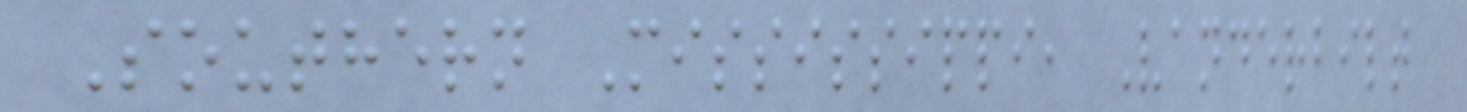Southern Mississippi, Vanderbilt
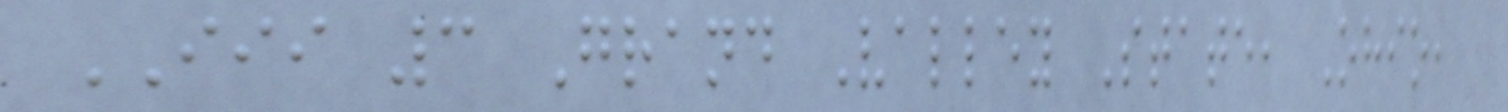III 3 Grand Valley State, Ohio,
